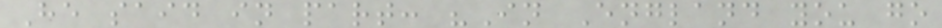He said in part: "In England you go
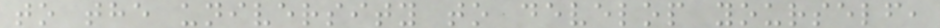to the university to develop yourself,
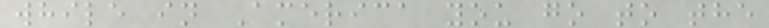while in America you go to the
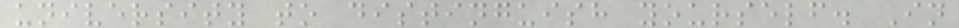university to distinguish yourself. In
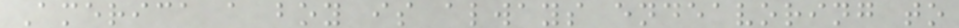America a boy is always endeavoring to
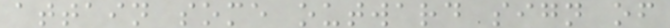attain some outward sign of
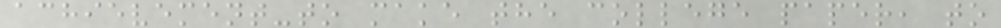achievement-to make the college paper, to
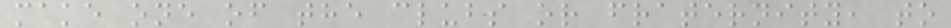make one of the clubs or fraternity, to
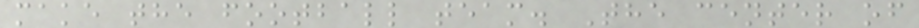make the football team. The center of
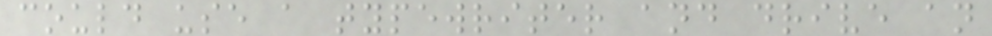could use a typewriter and drive an
